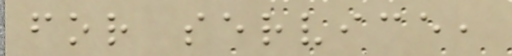for service,
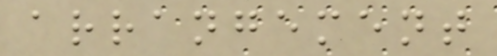arrangement
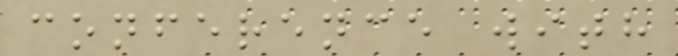conference with
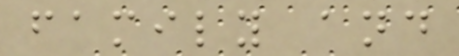family and
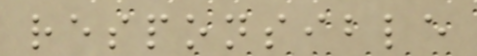responsible
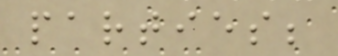parties;
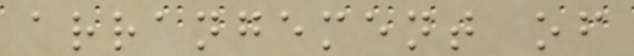arrangement of
